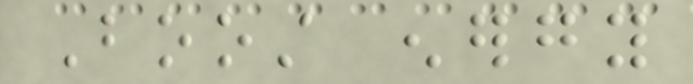Boost energy
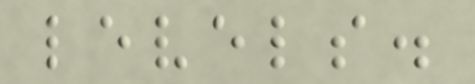levels.
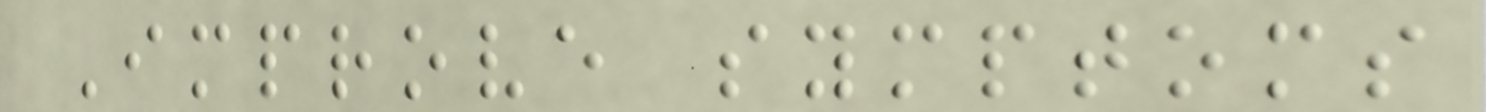Improve symptoms
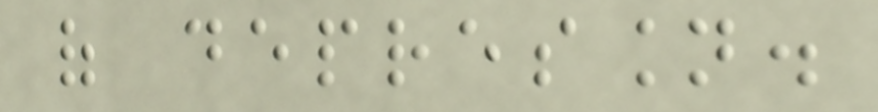of depression.
